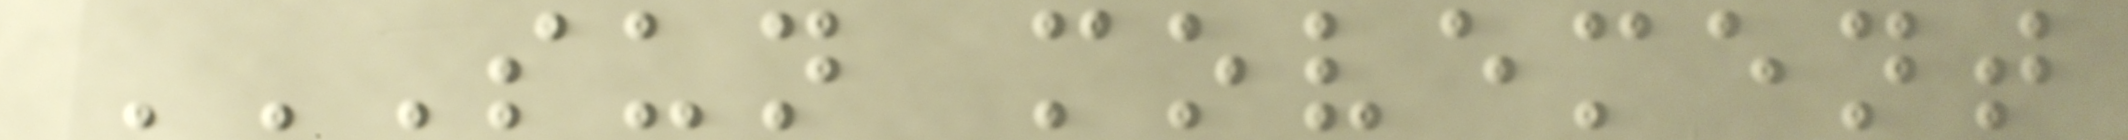SUN MOVEMENT
